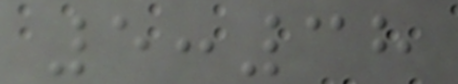5:38
